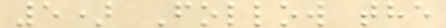5) Follow the
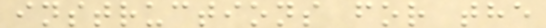instructions for the
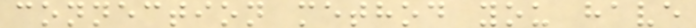connection method you have
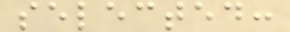selected:
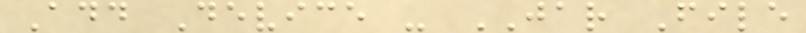Add Device - JAR File
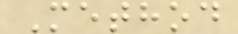Method
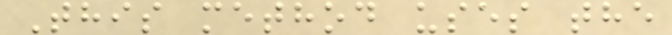This method uses the
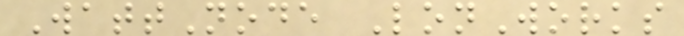WattNode LonWorks
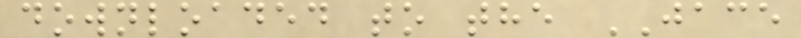downloaded to the JACE
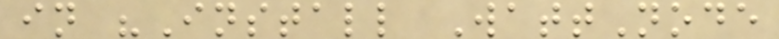in "Install WattNode
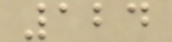124
